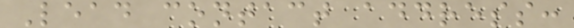Lead contact address:
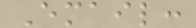Email:
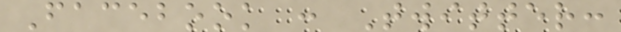Facebook : Twitter:
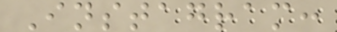Instagram:
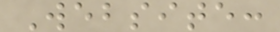Website:
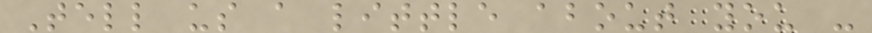Tell us a little about you -
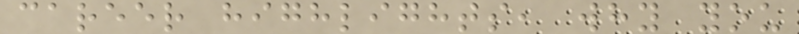career highlights, why you
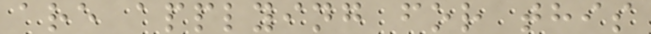are applying for this
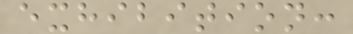exhibition:
